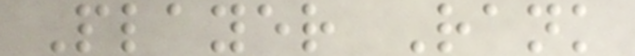Player Rank
